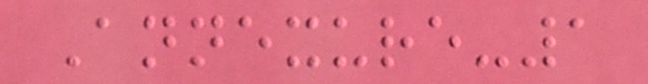Annexure-1
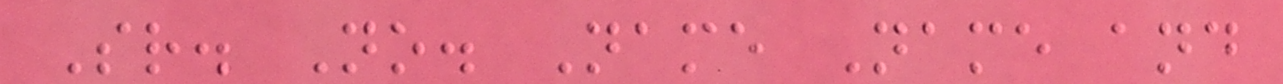Sr. No. Name Name and
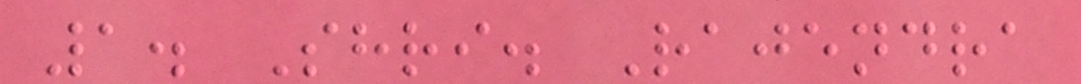1. Shri. Rajendra
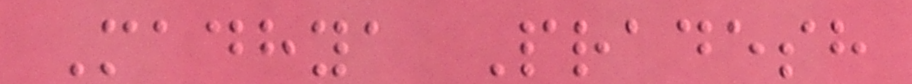Madhya Pradesh
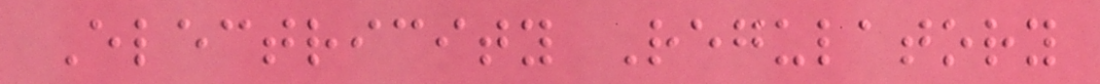Electricity Regulatory
